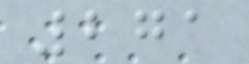271
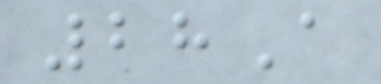28A
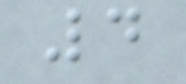4
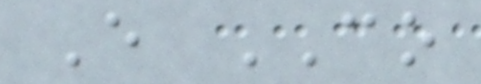E CO
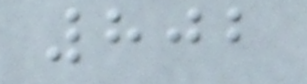802
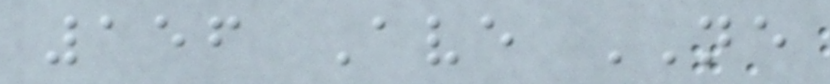156 Ave NE
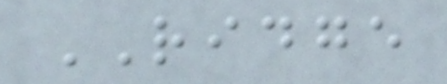RIDGE
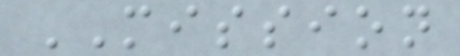MISSION
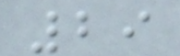29
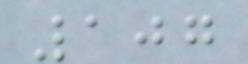107
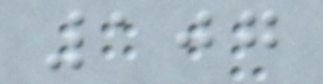107
